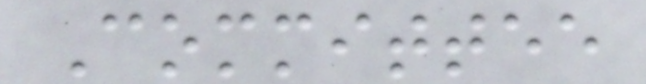Committee
